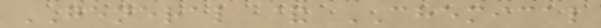GENERAL & CHEMICAL
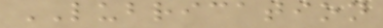LUBRICATION
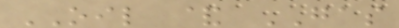OIL & GAS
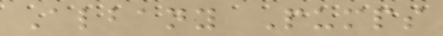Albany Pumps
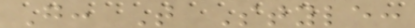G: T Style:
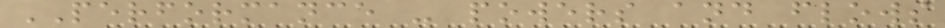PERFORMANCE - powers and flows
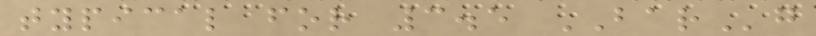typical for 3.5 BARg
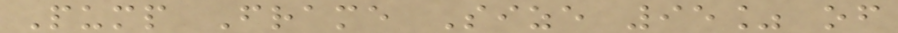Pump Frame Size 95% of
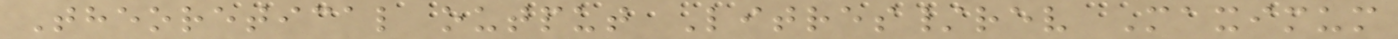Theoretical output Litres/rev Maximum
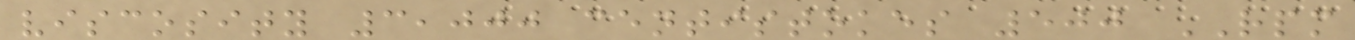viscosity 3,000 centistokes 500 RPM
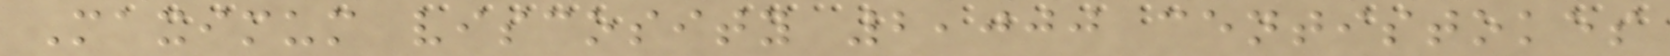Maximum viscosity 2,000 centistokes
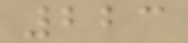223
